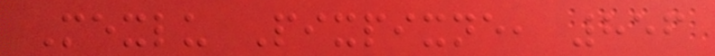Mexlu Pixpixne, 856
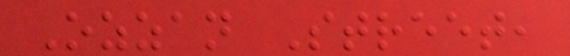Ozzan Street,
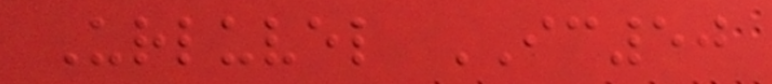Urluvel IC50
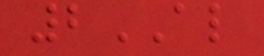2AL
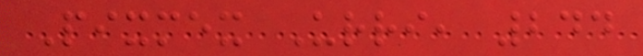Pixmex Urri, 244
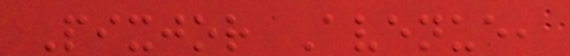Pixjor Avenue,
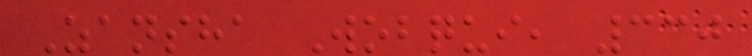Zansha Wobqui, 330
